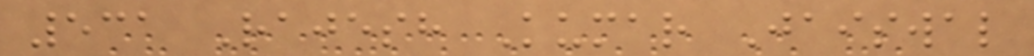531 Rajesh Kumar Jaiswal
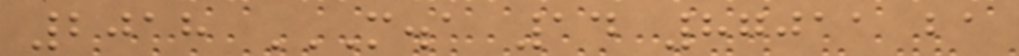2018 M.A 14 87011 BA
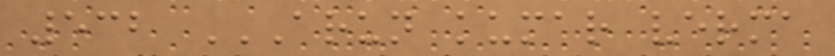532 ARUN KUMAR VERMA
